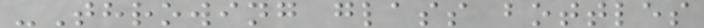-Throwing glass bottles
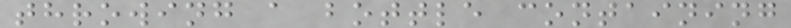throwing a bottle containing
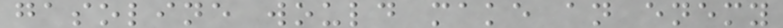gasoline would make an enemy
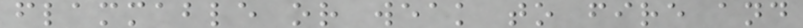flammable or weak to fire and
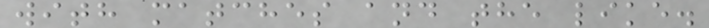with matches and the like.
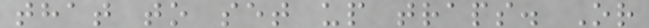that to set up traps. Or
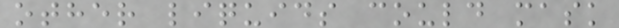other liquids could mask
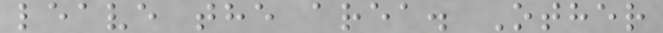leave the area. Other
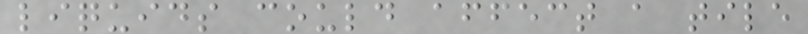liquids could affect a tile
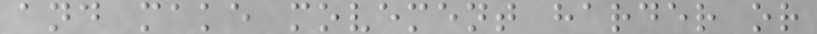and make movement harder or
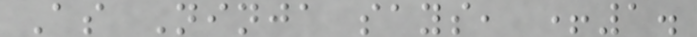As Ninja says, +1.
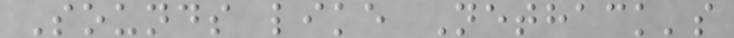Sounds like Nethack's
